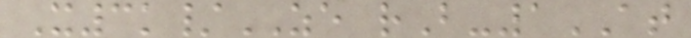X3k/ZE rB-1AT
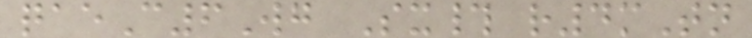qaeC6Wg Sx# r4mTn
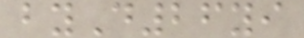byD26yi
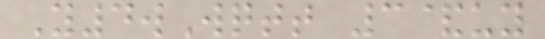Y4wWqtt 3&uy
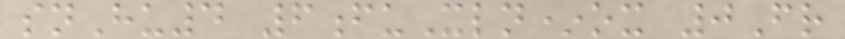snHu4 6fuXln*ox 0Fr
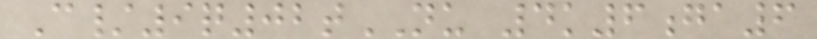C/9q02tNU 4k6ga6
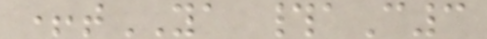+tYA #aC3
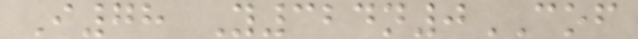I78 Y324n0COF
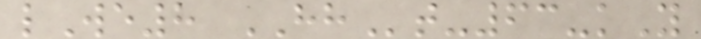lWe8 HHt-63-kY
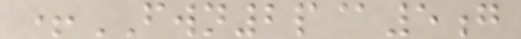+FWN2p@5g
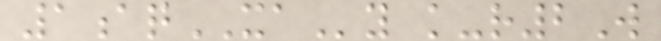1aqXAy k-r2W
